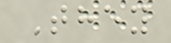They
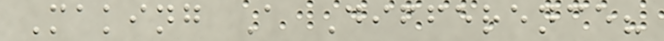Making A Difference?
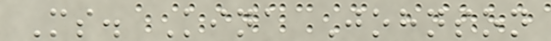Ms. Kina Johnson
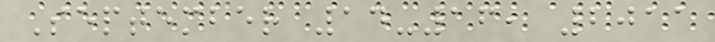September 14-16, 2011
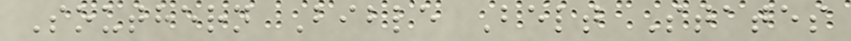Southern Bible Belt States
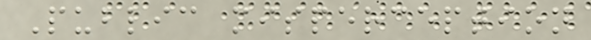Public misperception
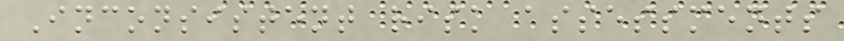Inconsistent risk assessments
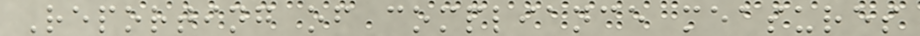Reporting of compliance measures
